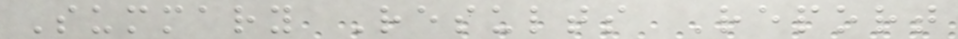Summary Results Report
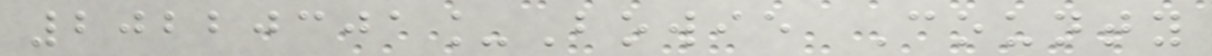20220301_Bowie County
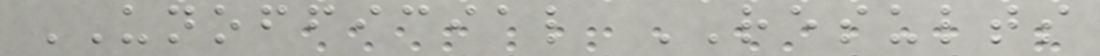UNOFFICIAL RESULTS
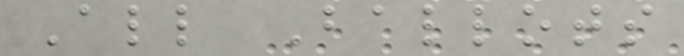All Ballots
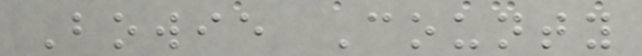Bowie County
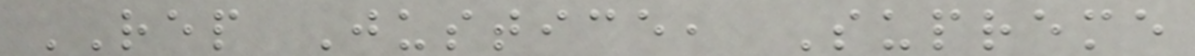REP Justice, Supreme
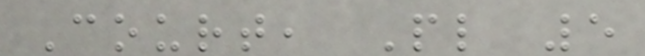Court, Pl 5
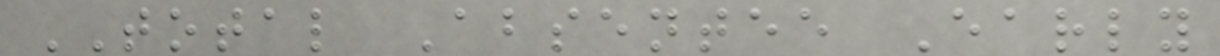TOTAL Absentee Early
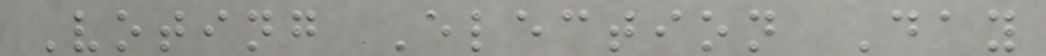Voting Election Day
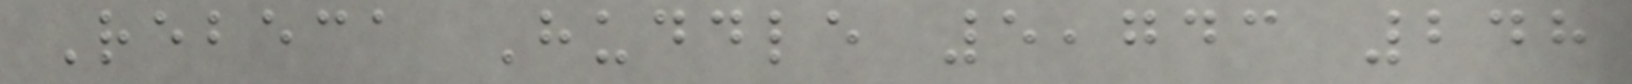Rebeca Huddle 5,743 248
